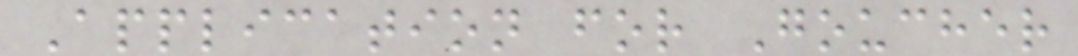Application for Goucher
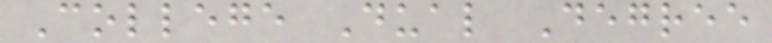College Dual Degree
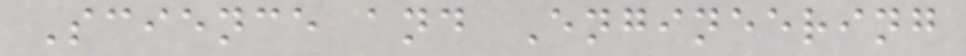Science and Engineering
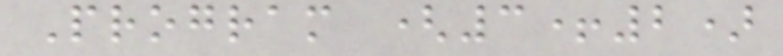Program (3+2)
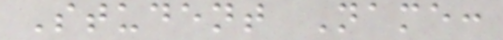Student Name:
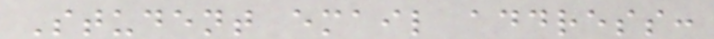Student email address:
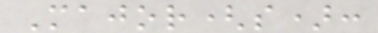Major(s):
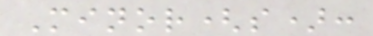Minor(s):
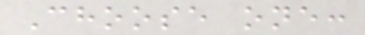Choose one:
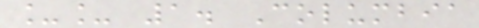__ 1. Columbia
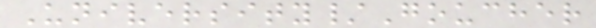University/Goucher
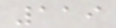119
